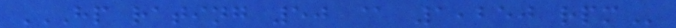HP RATING 50 @ 1,250 RPM
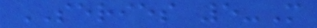SERIES 5-M
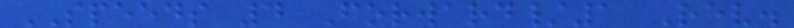SPEEDS 4 Forward/1 Rev.
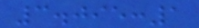3.095:1
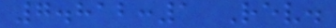7.812:1 Rev.
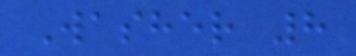Washer 8
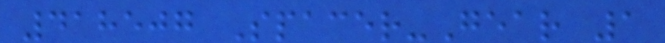418507 Spacer-Gear 1
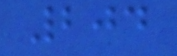204
